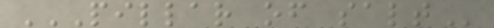PILLAR OF SALT
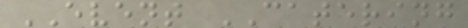EVENT CATERING
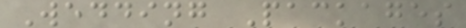Wedding Packages
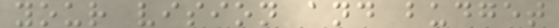your vision and budget
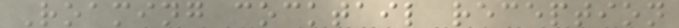Roaming cocktail reception
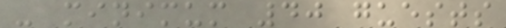- minimum 40 guests
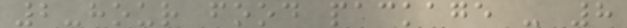2-hour food package - 8
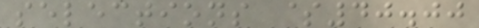selections $40.00
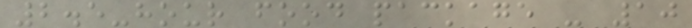2.5-hour food package - 10
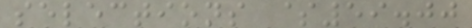selections $59.00
